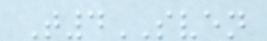T4SVEN
